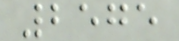2575
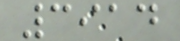3914
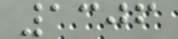1306
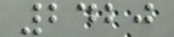2420
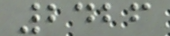2426
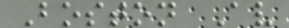Boston Av
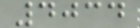4034
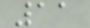11
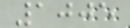1005
